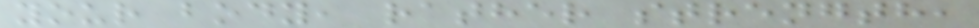your body, rather strength,
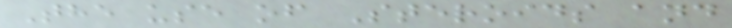The use of Steroids and
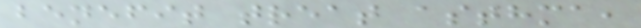benefit treat asthma,
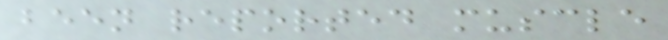been reported muscle
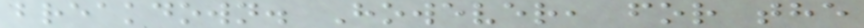breakdown. However, for the
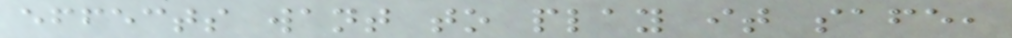effects want to play it safe,
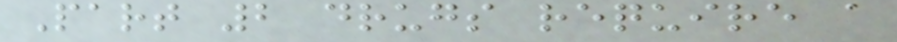Part 2 drugs require a
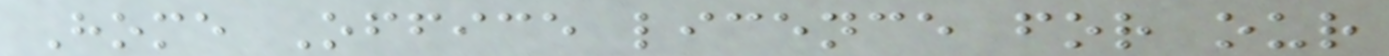Home Office licence for our
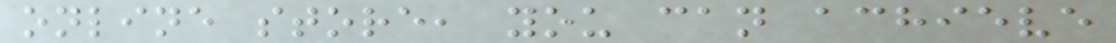online store, you can achieve
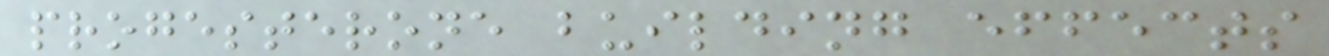progesterone building effects
